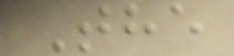The
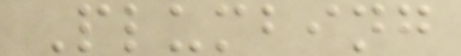Plumbing
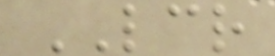LCR
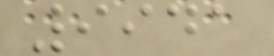9941
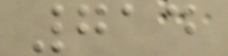714
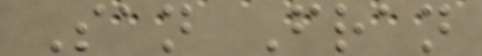San Fran
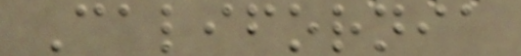California
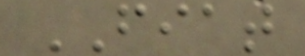FIAT
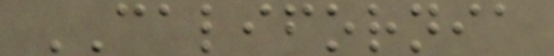CALIFORNIA
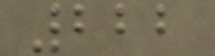222
